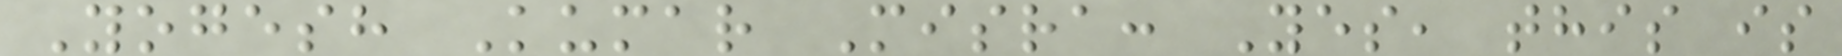Yogesh Kumar Misra: Yes, this is
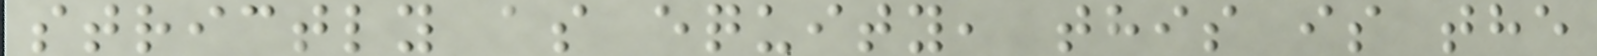strictly as equity, this is the
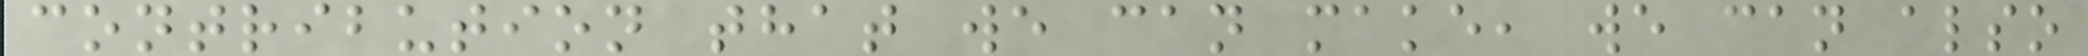contribution that we can make, we can also
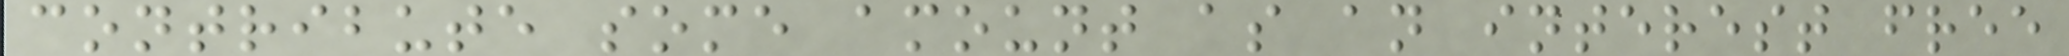contribute some amount as an interest free
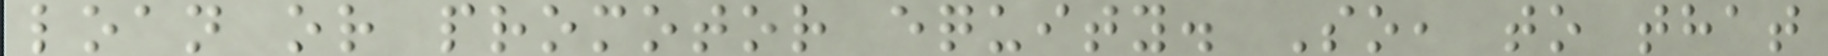loan or promotor equity. So, to that
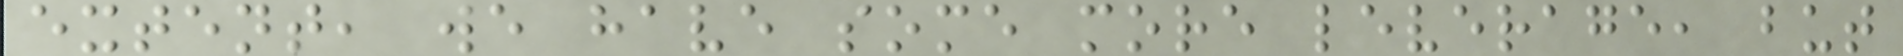extent, we have some more leverage, but
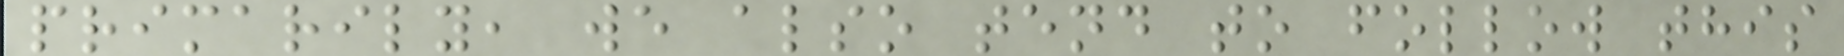primarily, we also tend to follow this
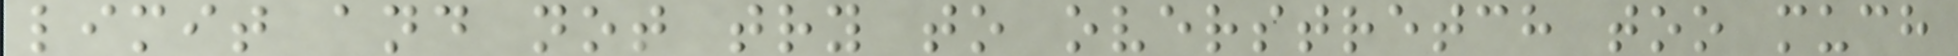limit and not try to overstretch too much
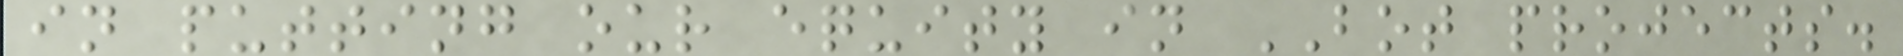in putting our equity in BOT projects.
